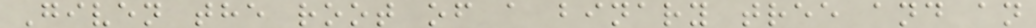Given the root of a binary tree and an
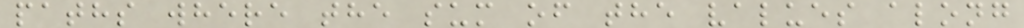paths where the sum of the values along
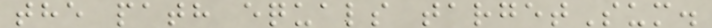the path equals targetSum.
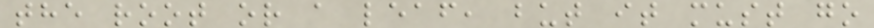the root or a leaf, but it must go
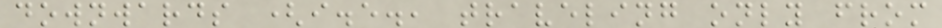downwards (i.e., traveling only from
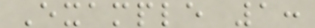Example 1:
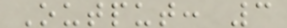Output: 3
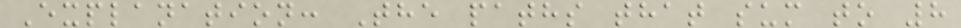Explanation: The paths that sum to 8
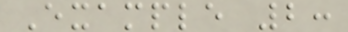Example 2:
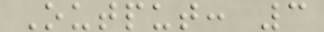Output: 3
